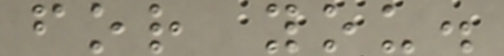for you.
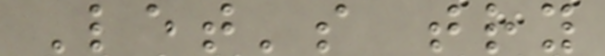Let's try
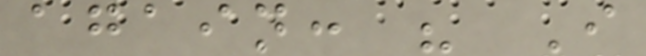again: " I
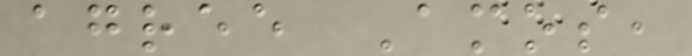agree Amos,
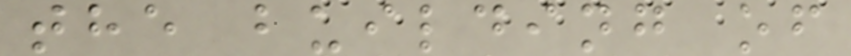the building of
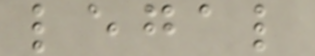legal
